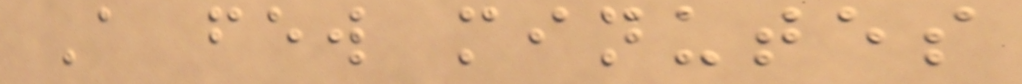A few minutes
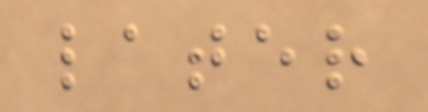later
